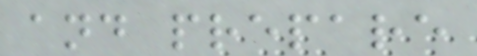and prepare
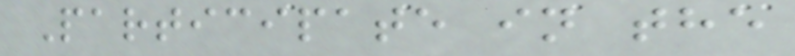Participate in the
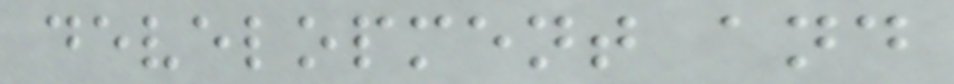development and
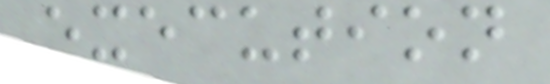execution
